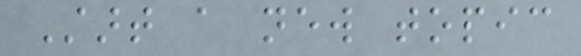Start a new topic
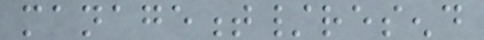management/resend
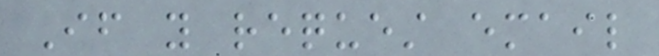If you request email
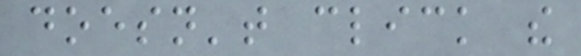doesn't click the
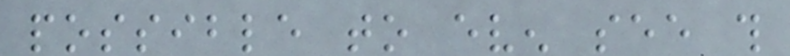possible to even see this
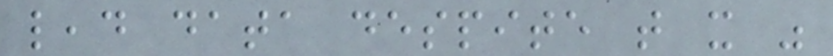lead data despite that it was
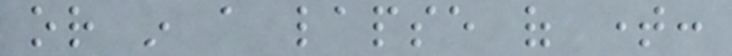or in a lapse of time:
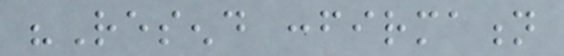"Resend confirmation
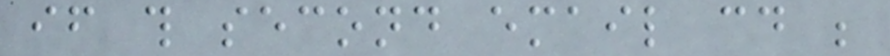if this second email could be
